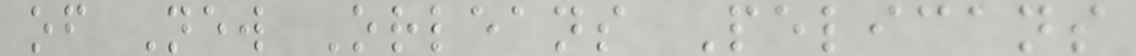of New Orleans Pelicans
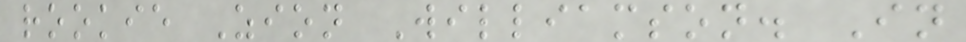rookie Zion Williamson. In
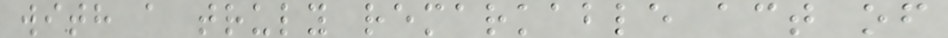with a truly remarkable act of
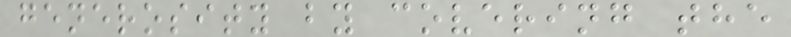generosity by covering the
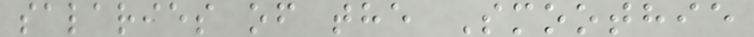salaries of the Smoothie
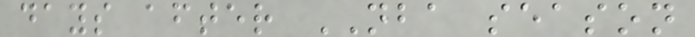days after NBA season
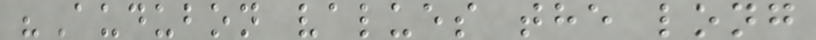"Audubon values the long
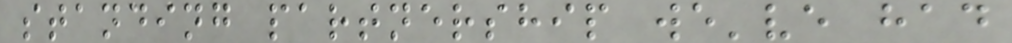standing partnership we've had
